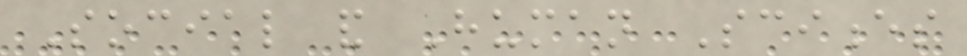Social and Human Sciences
